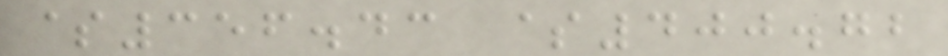$356.43 $400.72
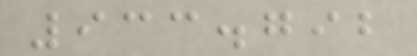933.792
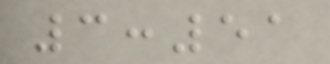3:51
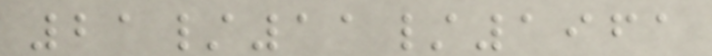21/11/1961
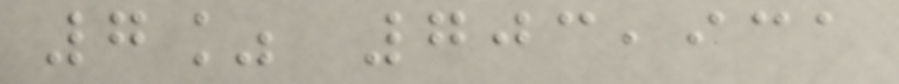7% 703,931
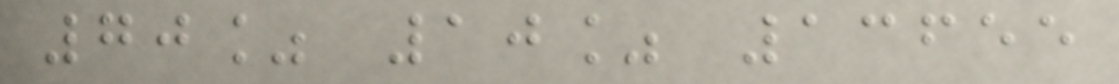70% 10% 13655
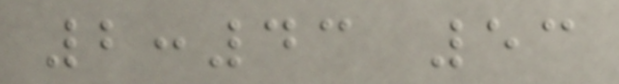2:43 53
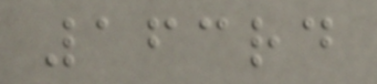163rd
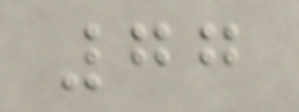77
